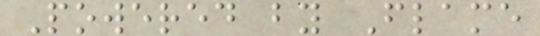Powered by Flame
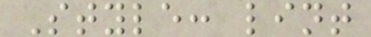Style: lint
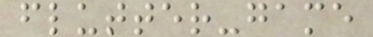flutter-game
